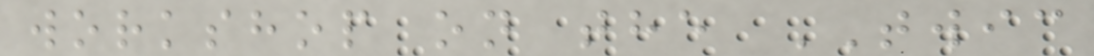workshop on the TWIC
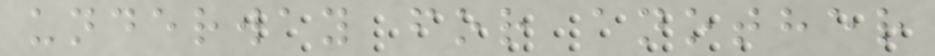underway for another
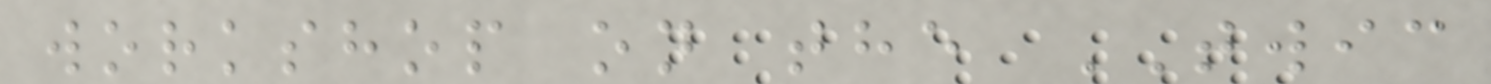workshop on the TWIC
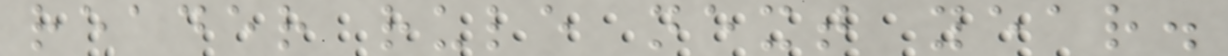reader rule next year.
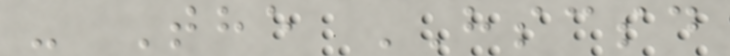- The HSCSD
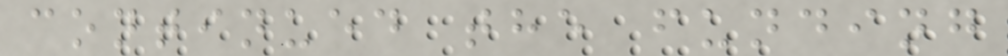continued the funding
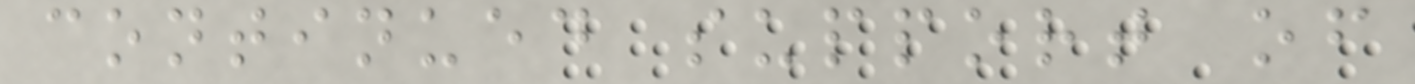continued support of
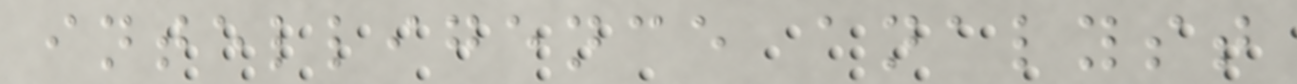intelligence analyst
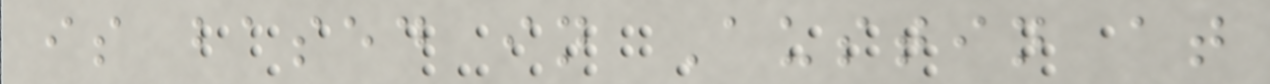is based in Austin at
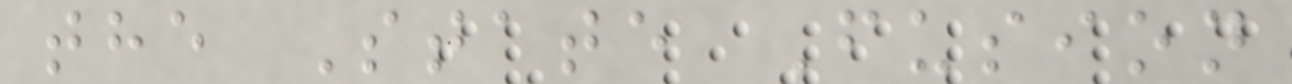the State Fusion
